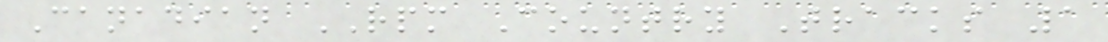Canadian RPM Country Tracks 1
